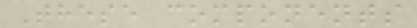These components
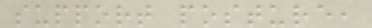support posture,
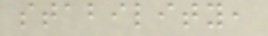stability,
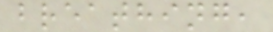breathing,
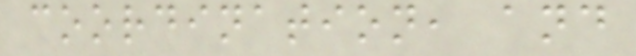coordination, and
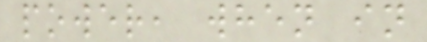power, when in
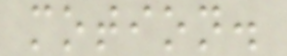motion.
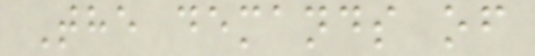The demands of
